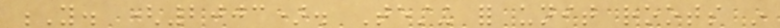Y. (2003). Testing for unit roots in
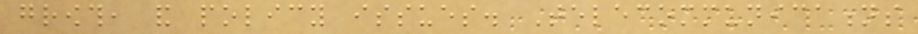growth, and policy issues. Telecommunications
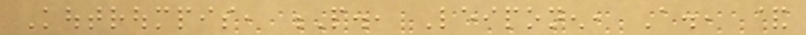Koutroumpis, P., Leiponen, A., &
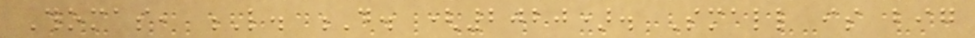Thomas, L. D. (2020). Small is big
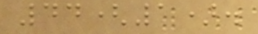44(1).
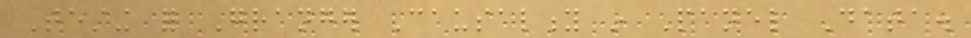Testing for Granger Causality in Panel Data.
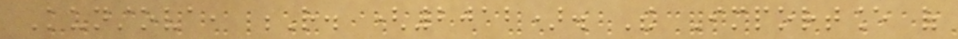Kunstova, R. (2012). The Importance of
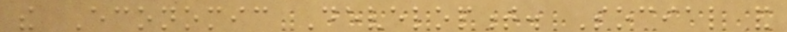the Economic Development. Social and
